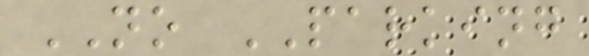NO PARKING
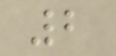2
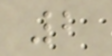2
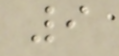9
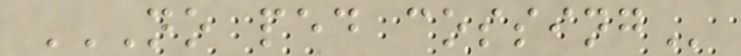NO PED COSSING
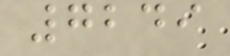7249
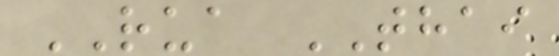RUA THAI
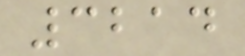3214
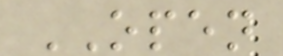OPEN
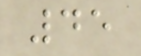45
